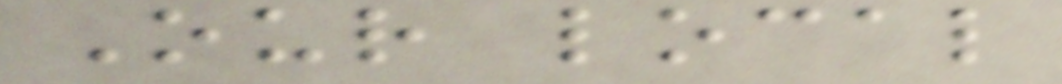Our local
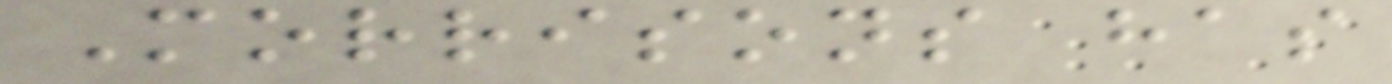Morrisons has
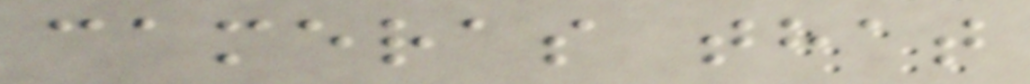cameras that
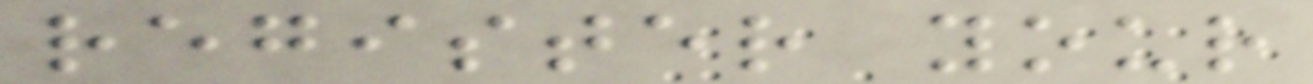register your
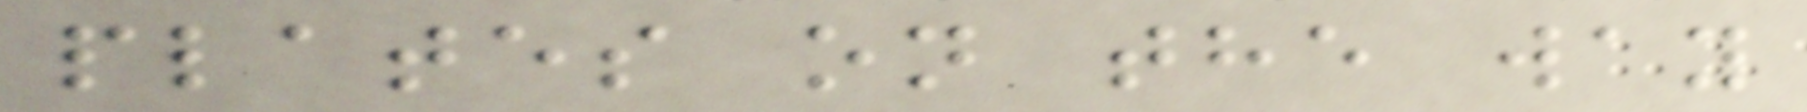plates on the way
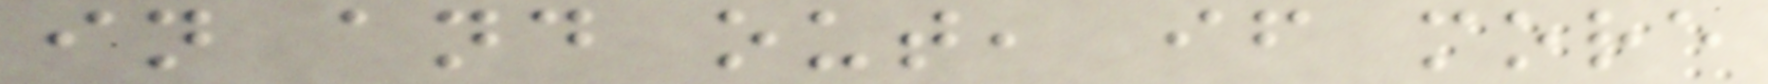in and out, if more
